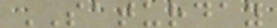SATURDAY
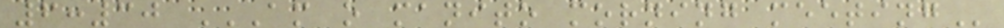6:30 AM O MANITO MORNING MEETING
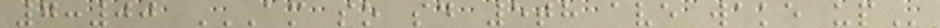7:00 AM SO SD 5TH AVE WAKE UP
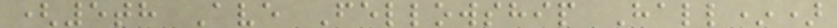(5th Ave Fellowship Hall*)
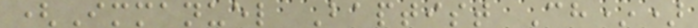(Immanuel Baptist Ch*)
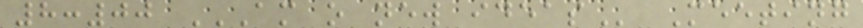8:00 AM O NEW IDEAS Meeting
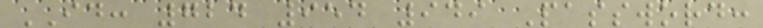ID: 724 954 949 Password:
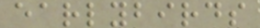earlybirds
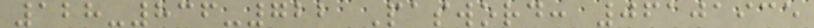128-836-722 Pasword: 06101935
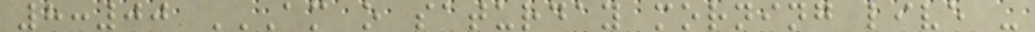8:00 AM O SATURDAY MORNING LIVE -
